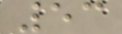53
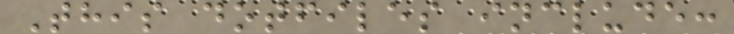This dotfiles include:
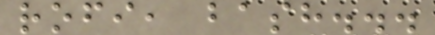rofi, bash...
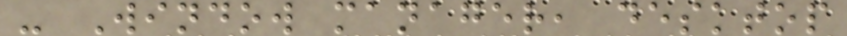- Window manager, desktop
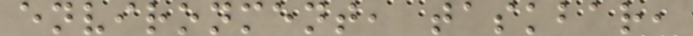environment, taskbar,
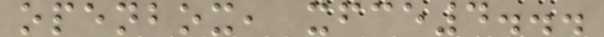openbox, xfce4...
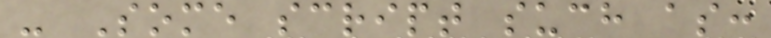- Some script such as:
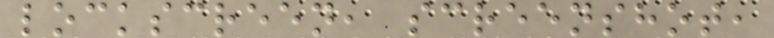lockscreen, screenshot,
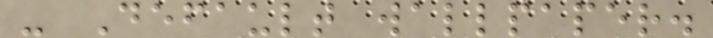- Default wallpaper.
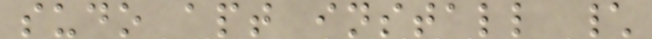sudo apt install \
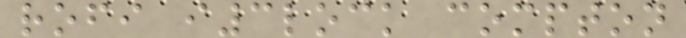rofi i3lock compton
